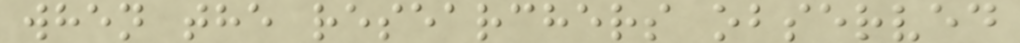when the researchers observed
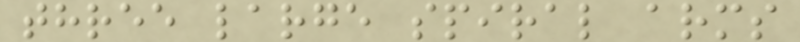three large spiral arms
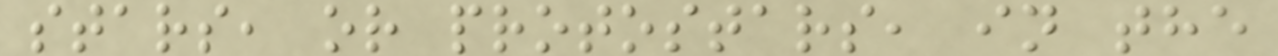stars, or protostars, in the
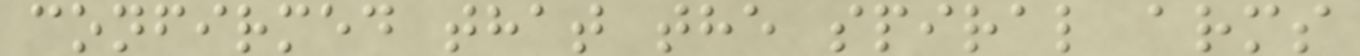confirmed that the spiral arms
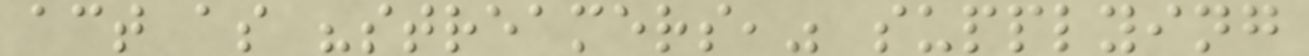act as "streamers," supplying
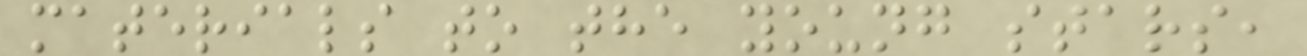materials to the young stars,
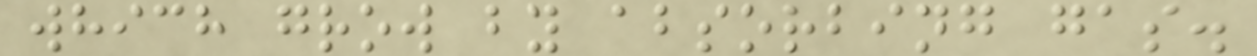which grow by absorbing gas.
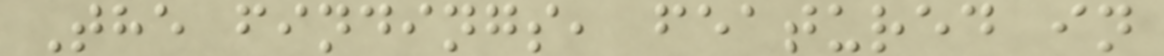The findings, featured in
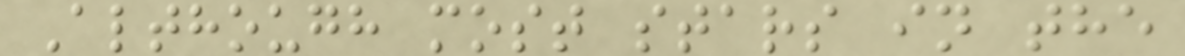Although most stars in the
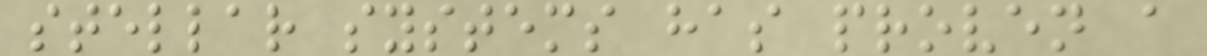stellar systems has proven a
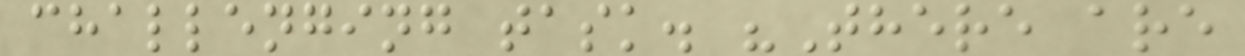challenging task. "There are
